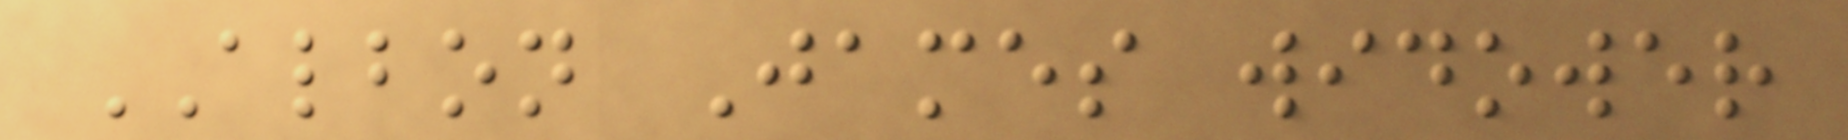ALBON James widower
